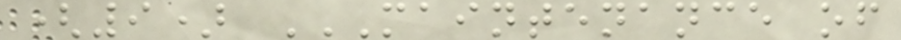(9) MAINTENANCE OF
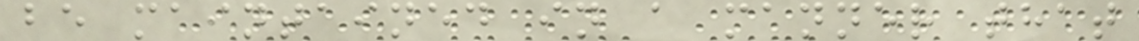be maintained in a manner that
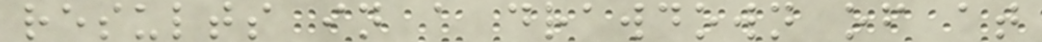results in a drawdown of at
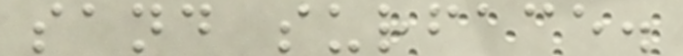sand surface.
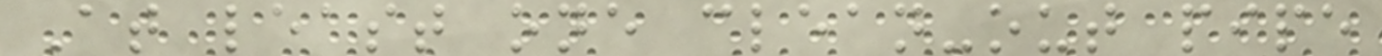At least one clean-out pipe
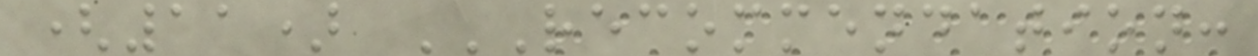(11) RECOMMENDATION:
